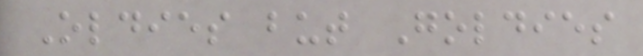Oldies but Goldies
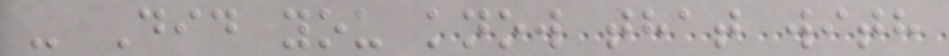- Did you know that with
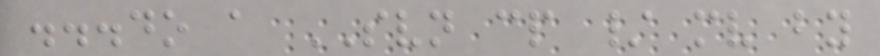...do a SVN cp / mv by
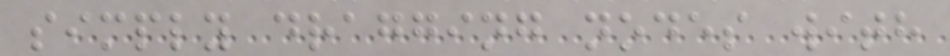simply dragging nodes with
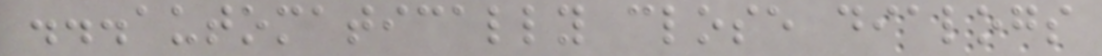...automatically close dialogs
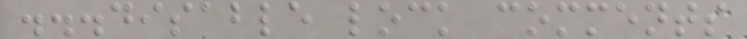...disable lock comments
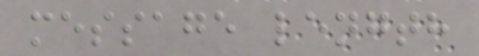message length
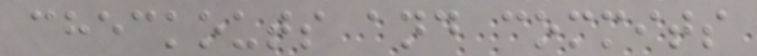checkouts and commits
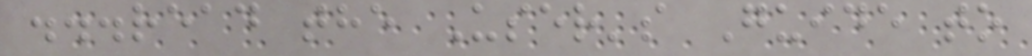...read the User's Guide to
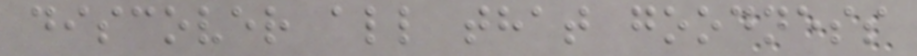discover all that goodness
